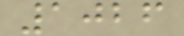1026
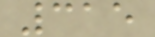315
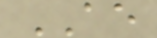AE
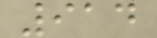914
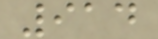914
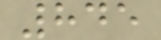845
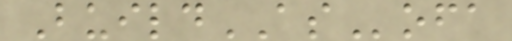BuildASofa
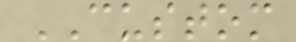CUSTOM
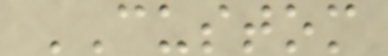CUSTOM
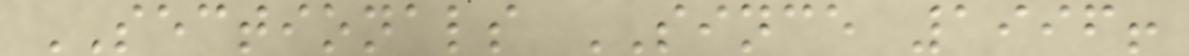SECTIONALS SINCE 1996!
